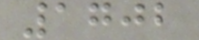1702
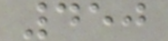450
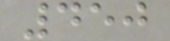450
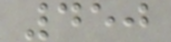450
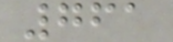761
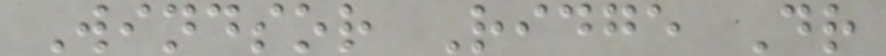Windsor Ridge Dr
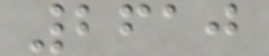2610
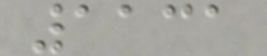1131
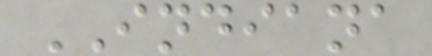INDIANA
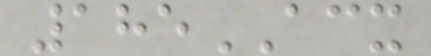185ACX
